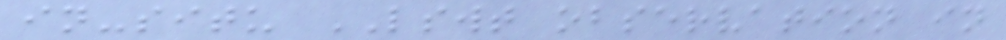in-situ LSWT observation in
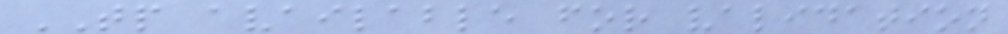TP available for validation
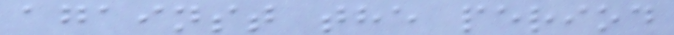against the period
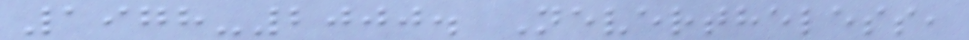1978-2000. Nevertheless,
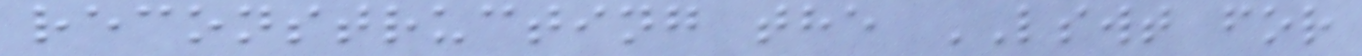reconstructing the LSWT for
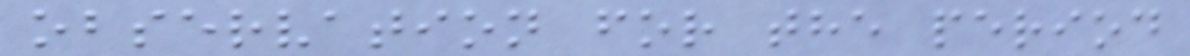observation for the period
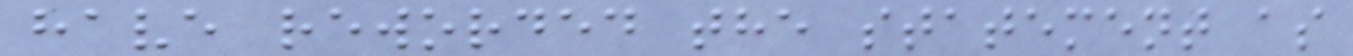have reworded the statement as
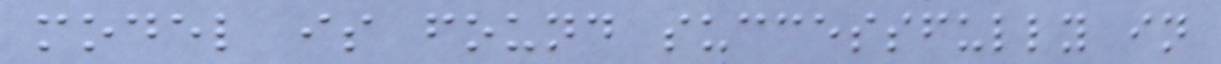model is found successfully in
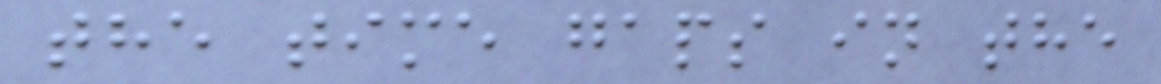the time gaps in the
